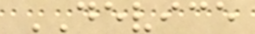DEVICE
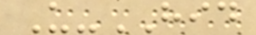U-HID
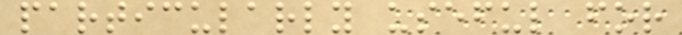particularly useful for
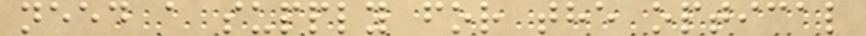need a supply for the optical
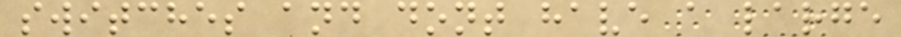switches and dont have a large
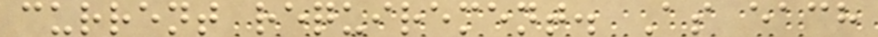current requirement. As each
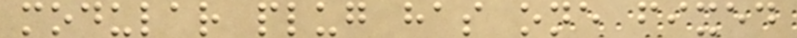modular plug has one fixed
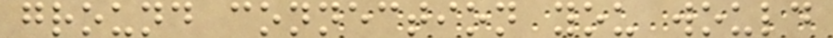ground connection you would
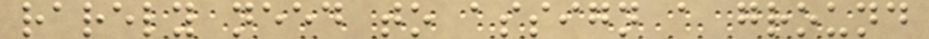rarely need to assign a ground
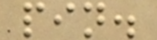pin.
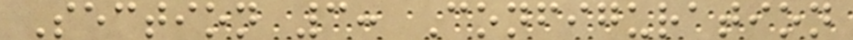Section 3: Configuration
